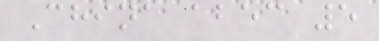China abec 5
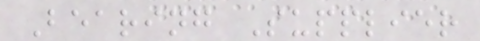Bearing Supplier
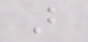B
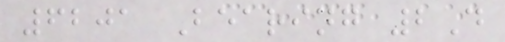6201 Bearing 2D
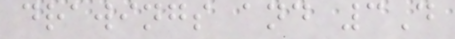drawings and 3D
